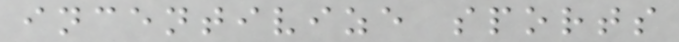incentivize sports
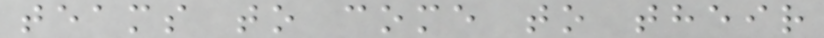teams to come to their
